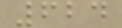624
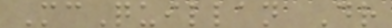McQuillan Dr
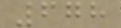678
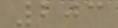203
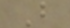B
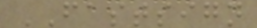FASTSIGN
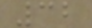32
